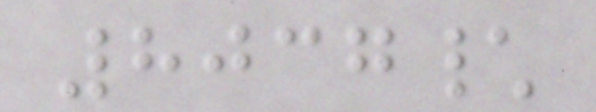8037\
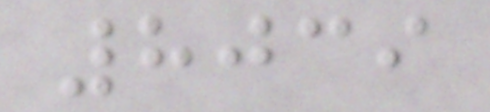8039
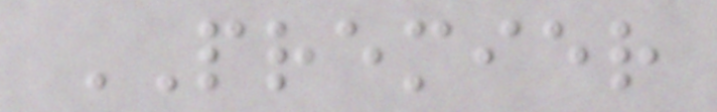PREMIER
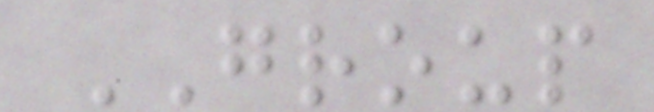GROUP
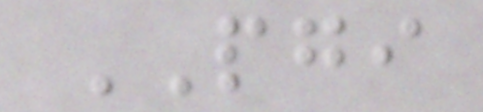PGI
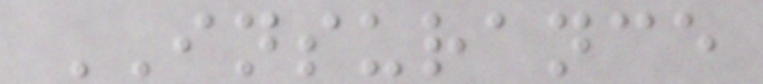INSURANCE
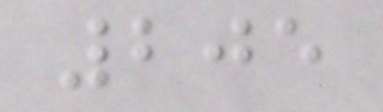205
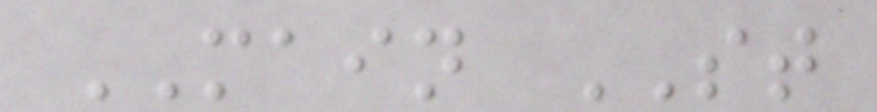MAIN ST
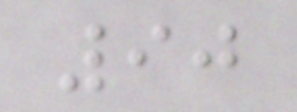90
